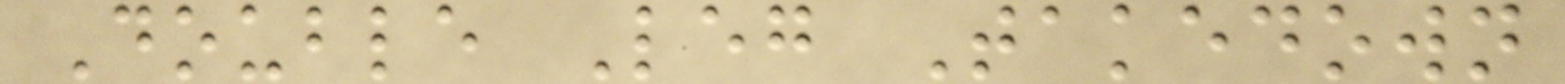Double Leg Takedown
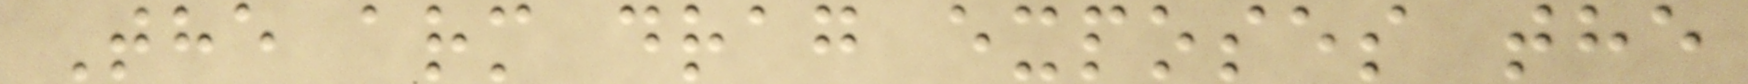The arm drag exposes the
